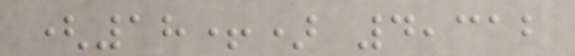(18+) 4,312
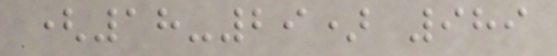(18-29) 989
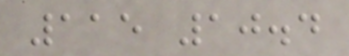115 10.4
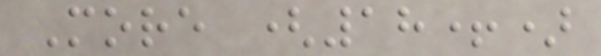More (18+)
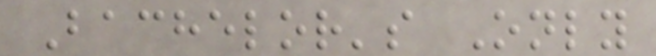Bachelor's Only
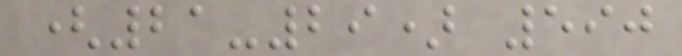(21-29) 590
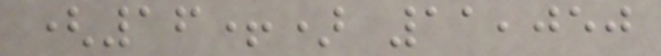(16+) 11,050
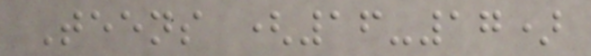Teens (16-17)
